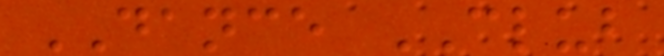DANCE CLUB
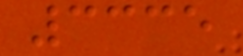3335
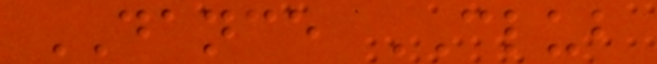DANCE CLUB
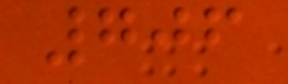706
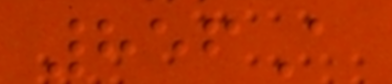856A
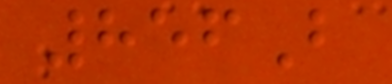856B
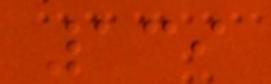139
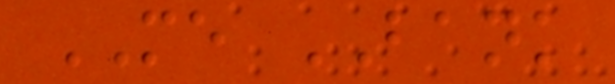ME BANK
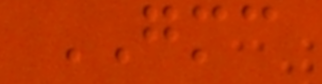GMC
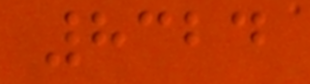8324
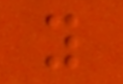y
